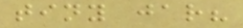tiny jar?
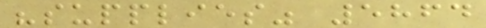"supplies" 5864
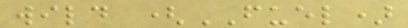wild (FUEL)
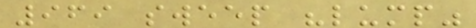969 sweep "lump"
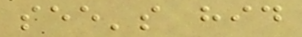see's hid
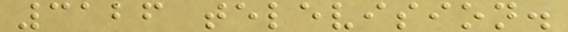3126 television.
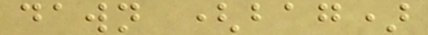dawn (bag)
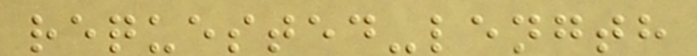requested-length
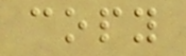copy
